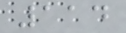114
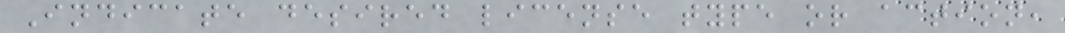Indicate desired license type or action,
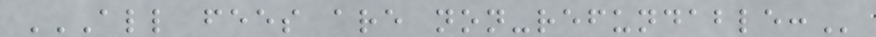ALL FEES ARE NON-REFUNDABLE:
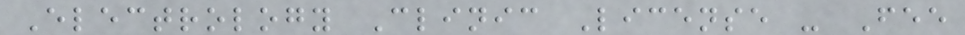Electrology Clinic License - Fee
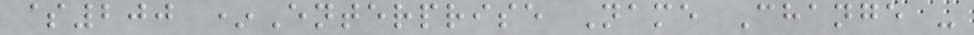$200 *Enterprise Name Change -
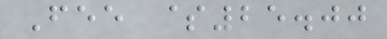Fee $25.00
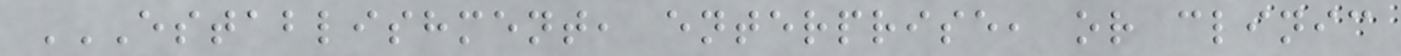ESTABLISHMENT, ENTERPRISE, OR CLINIC
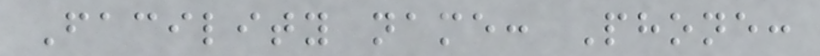Facility name: Phone:
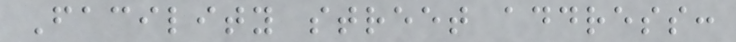Facility street address:
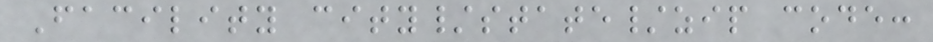Facility city/state/zip code:
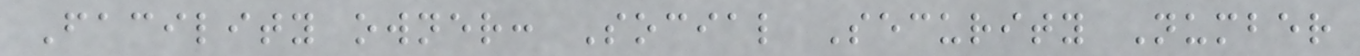Facility owner: Social Security Number
